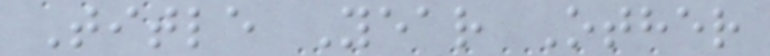Title Year Other
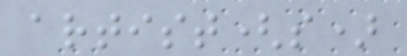artist(s)
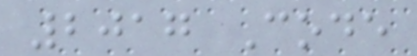2017 Code
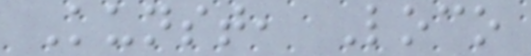Kunst, Loco
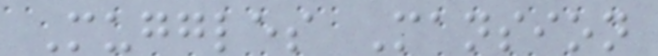Muggles Mansion
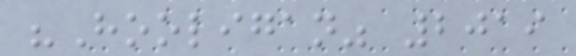"Hooligan" 2019
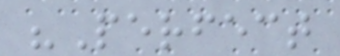"Perfect
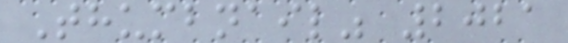Thumbnail" 2021
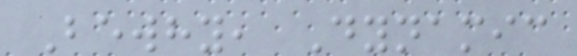Bewhy, Dynamic
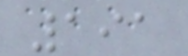191
